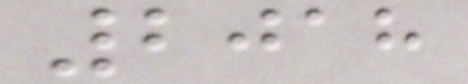2018
